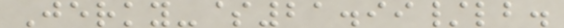Jerky-$21.99/lb.
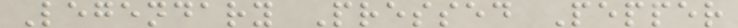Legendary Pressed Pepper
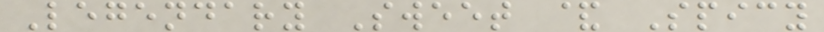Legendary Sweet & Spicy
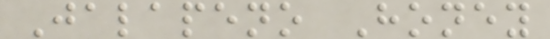Jalapeno Honey
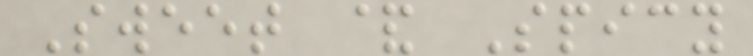Sweet & Spicy
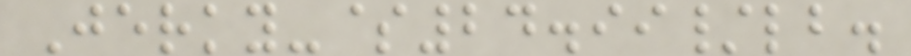Jerky-$24.99/lb.
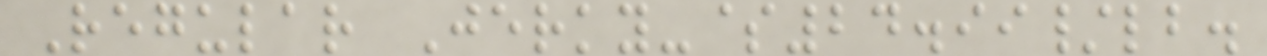Regular Jerky-$24.99/lb.
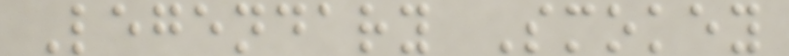Legendary Smokey
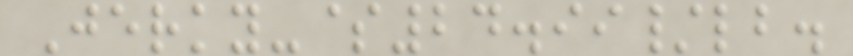Jerky-$24.99/lb.
